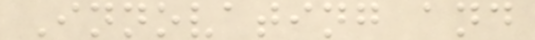Innovating and
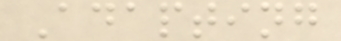Adapting
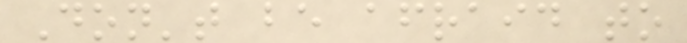Don't be afraid to
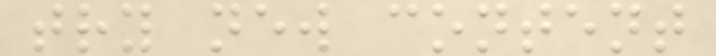try new content
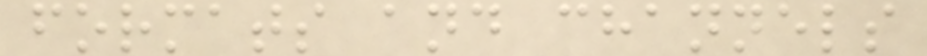formats and channels
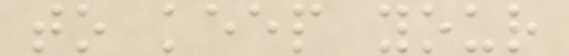to keep your
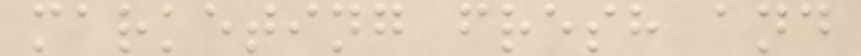marketing fresh and
